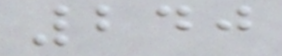240
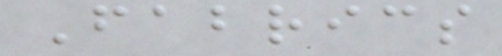Fabrics
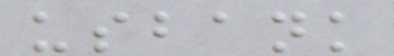usbank
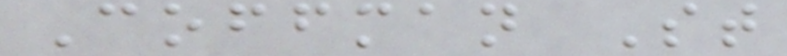Coffman St
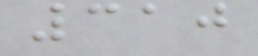310
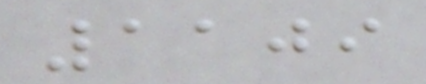1109
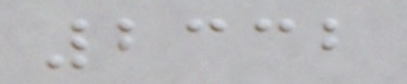2332
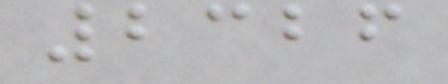2326
